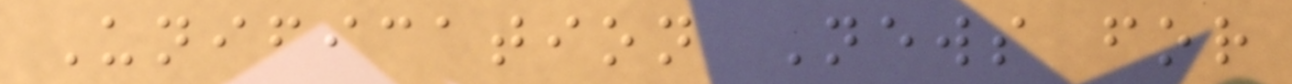Unification News for
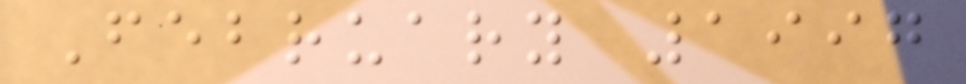February 1997
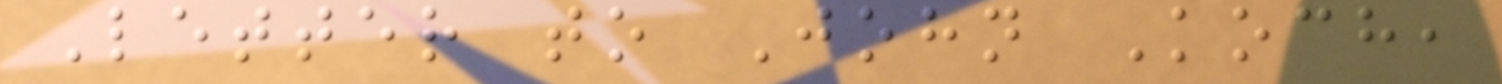Letter to John Koch,
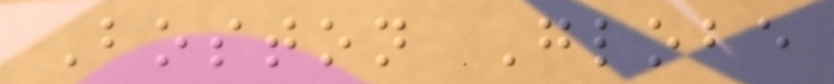Boston Globe
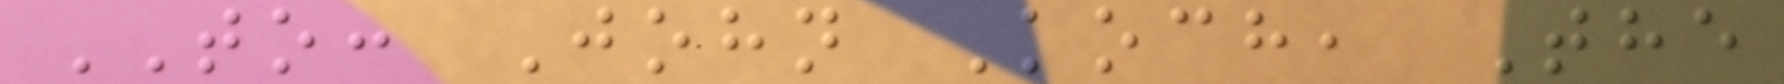TO: John Koch, The
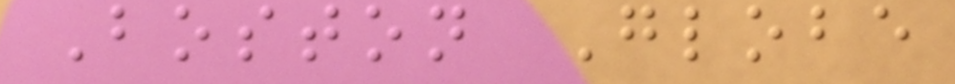Boston Globe
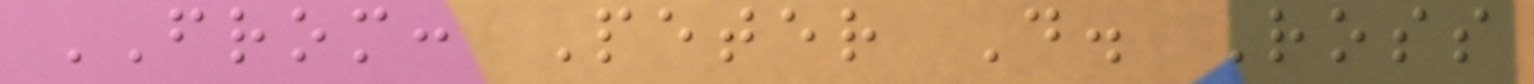FROM: Peter D. Ross
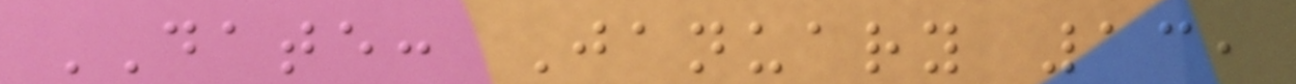DATE: January 13,
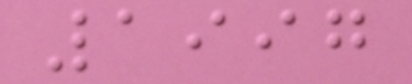1997
